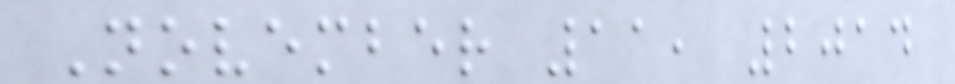November 11, 2014
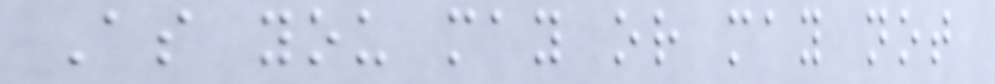As you may or may not
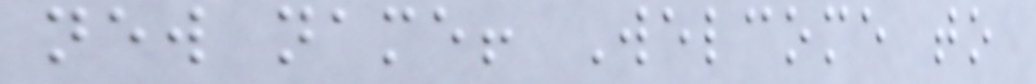new name! Welcome to
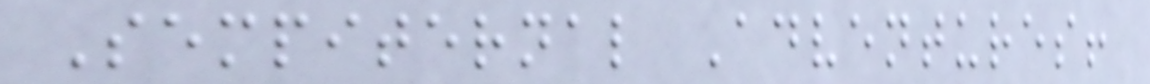Sempiternal Adventures!
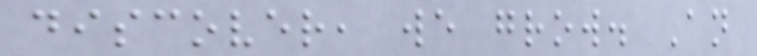discover, we grow. An
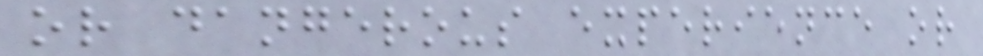or dangerous experience or
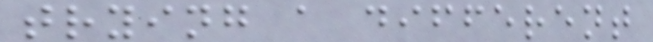trying a different
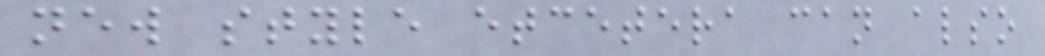new style etcetera can also
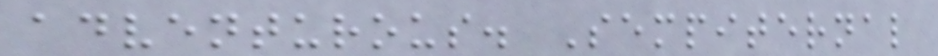adventurous. Sempiternal
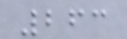263
